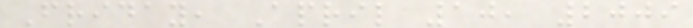Friday, April 10, 2009
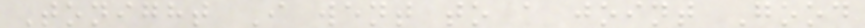Tonight I went to a joint Good
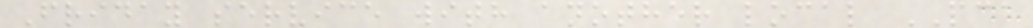Friday service with another local PCA
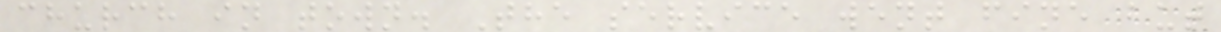church in town. The service went fine but
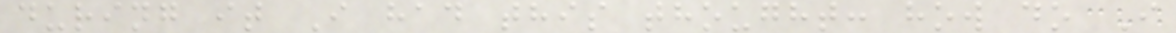during it I had this thought: how do I
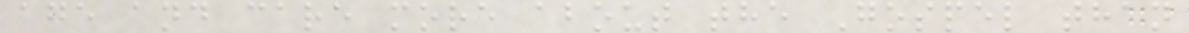age and care more about the Gospel than
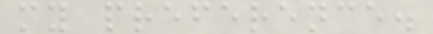my preference.
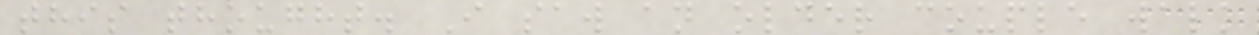this thought. I saw an older couple walk
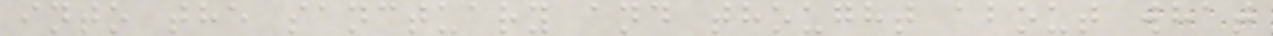into the sanctuary and thought about what
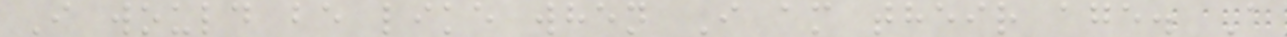I would be like when I am their age. A
